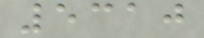5310
